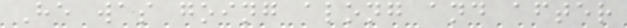He was going along and after
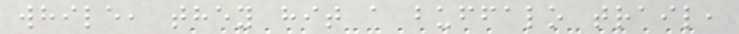while, they hit a buffalo trail,
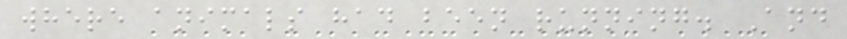where animals had been running. And
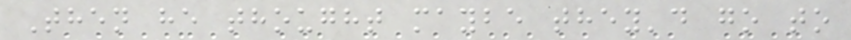Then he thought maybe they'd go to
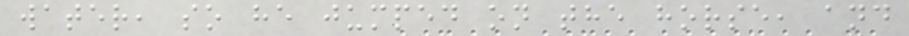water, so he jumped on the horse, and
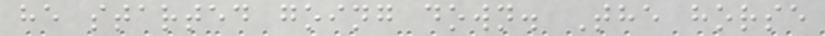he started going down. The horse
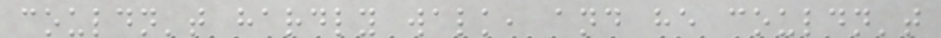couldn't hardly walk, and he couldn't
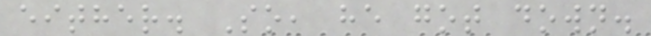either. So, he got down.
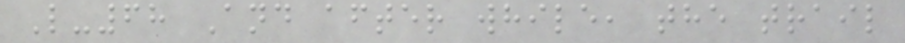L-68 And after while, the trail
